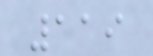119
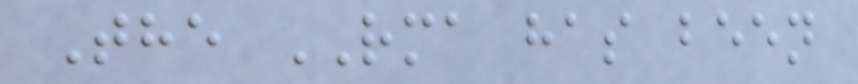The RMA has been
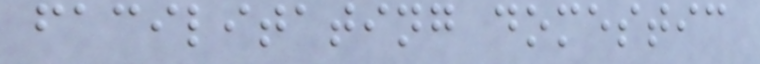facilitating domestic
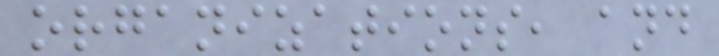organizations, and
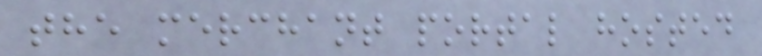the merchant portal hosted
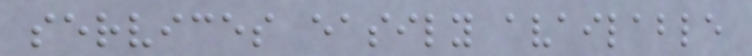services easily available
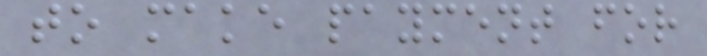to make payment for
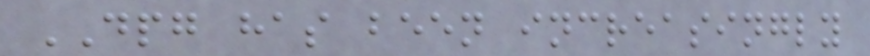DPG has been increasingly
